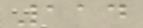114
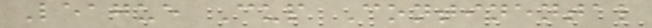League Cup Continental
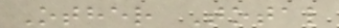Other Total
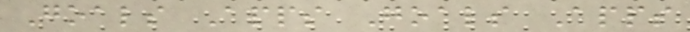Goals Apps Goals Apps
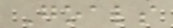Goals
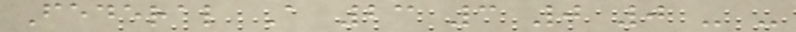Federal A 23 3 0 0 - -
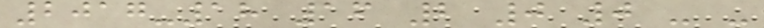2017-18 16 2 0 0 - -
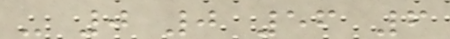- 0 0 56 6
